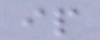ip
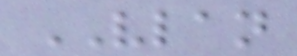VLAN
